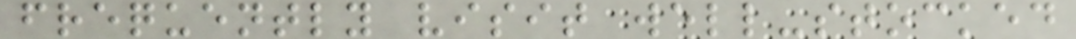frequently visit well-stocked
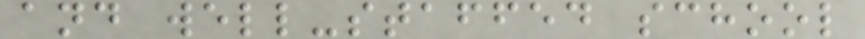and well-staffed school
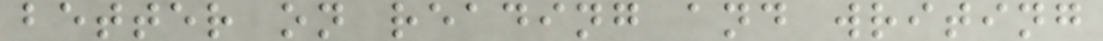better on reading and writing
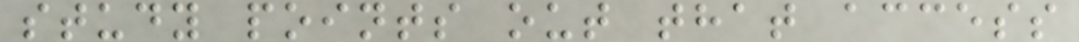study points out that access
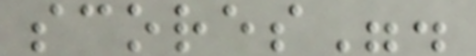scores".
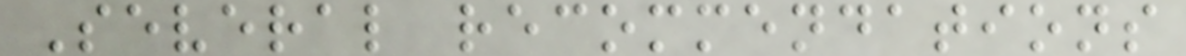Several recommendations
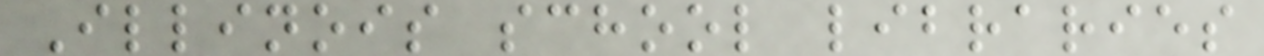Illinois school libraries
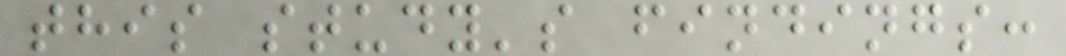this study's findings:
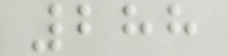288
